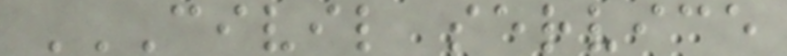CIVIL SERVICE
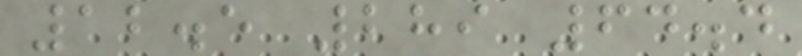12.5 289 64.4
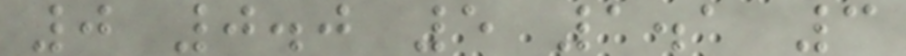0 0.0 5 1.1 3
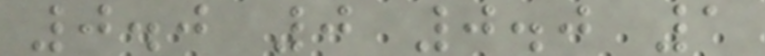0.0 0 0.0 1
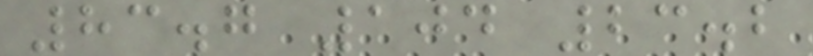83.7 104 23.2
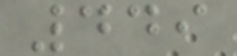449
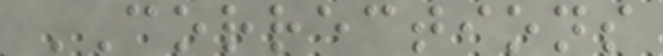CORRECTIONS
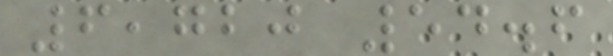6,720 54.6
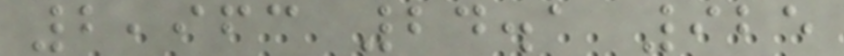2,963 24.1 925
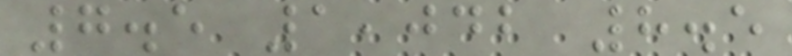7.5 1,042 8.5
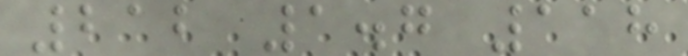212 1.7 118
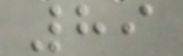89
